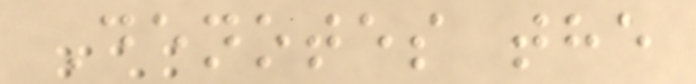Denotes the
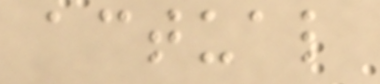actual
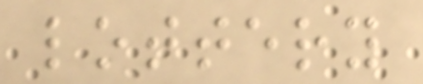lottery
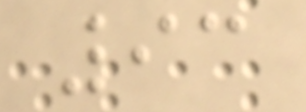93
